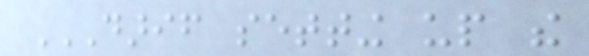DARIF SETTING UP THE
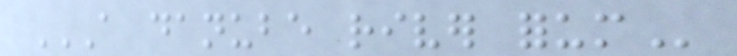A DANUBE RIVER FORUM
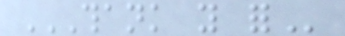THANK YOU FOR
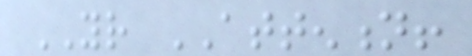YOUR ATTENTION!
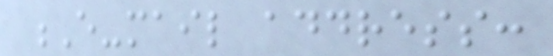E-mail address:
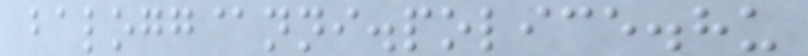balogg@nni.police.hu
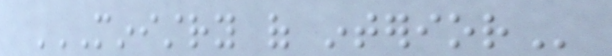MINISTRY OF INTERIOR
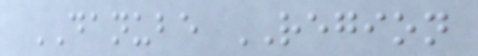DANUBE REGION
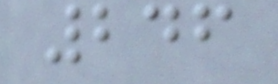246
